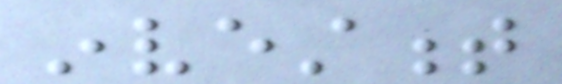investment
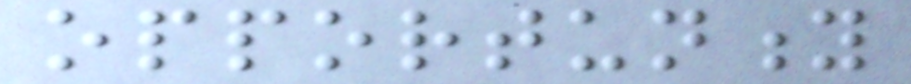opportunity
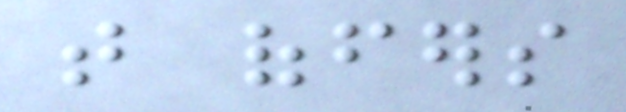that offers
